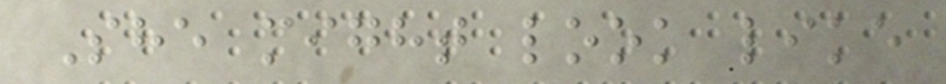She might look like
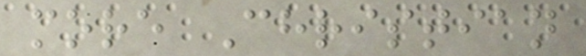more Christian
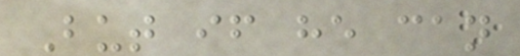But if he can
